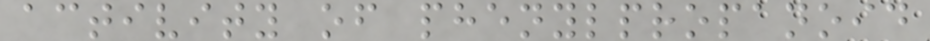activity of phenylpropanoid
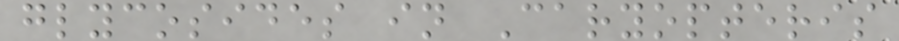glycosides in Caryopteris
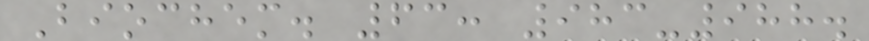Biochem. 63: 983-988.
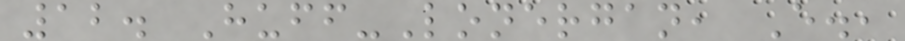12. Huff-Lonergan, E.,
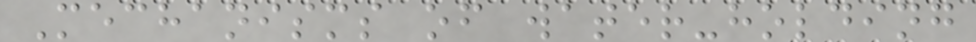Mechanisms of water-holding
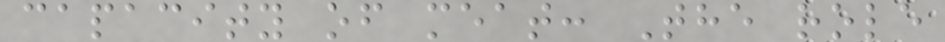capacity of meat: The role
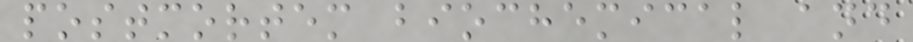postmortem biochemical and
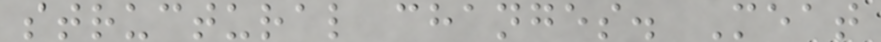structural changes. Meat
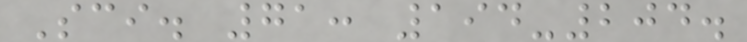Sci. 71: 194-204.
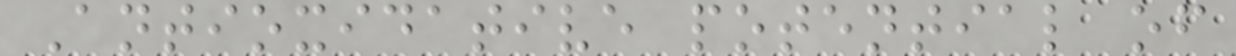Antioxidative potential of
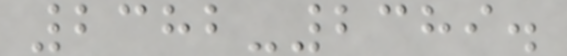2382-2389.
